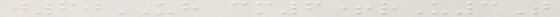j60UH cm6+rU3T
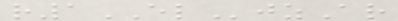r1ELjzAr
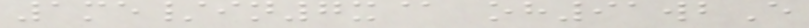1me/in7x@ oh91wbE
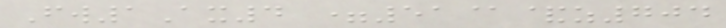Fw1Ax4 =51@&z704
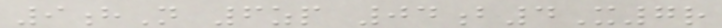9hN 6zp 04b4X7r
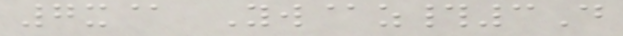7x@ Yw@z#3D
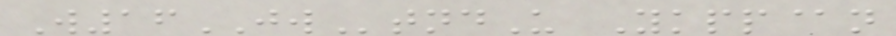W16JWtndU Ykpp@n
